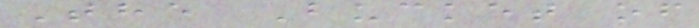The Bucket of
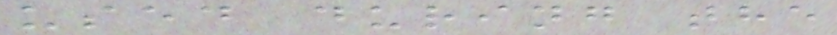used during the
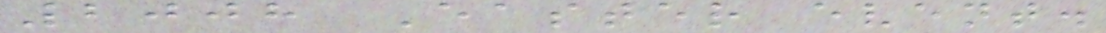2008 Easter event.
